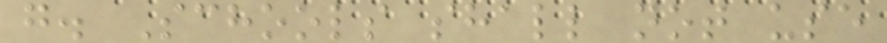g. Schools shall not use
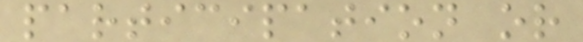participation or
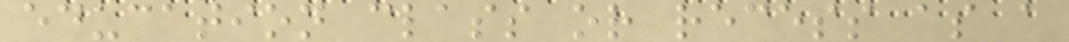education class or recess as a
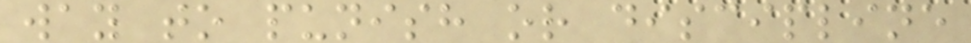way to punish or discipline
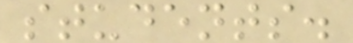students.
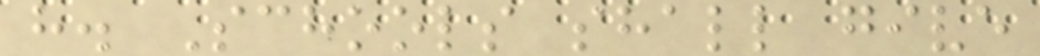h. Schools shall give
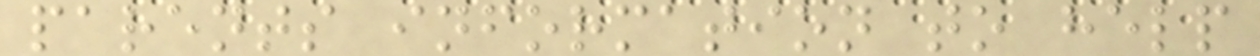parents information to help
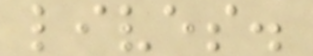lives.
